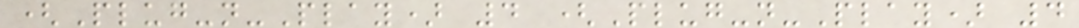(Plug-n-Play) 4 (Plug-n-Play) 4
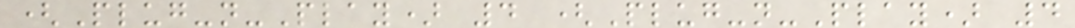(Plug-n-Play) 4 (Plug-n-Play) 4
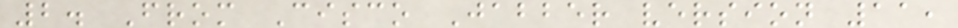2. From Cisco Jabber version 11,
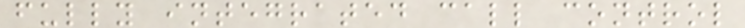fully integrated call control
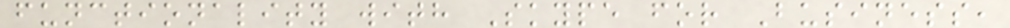functionality with Skype for Business,
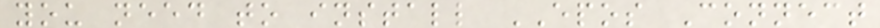you need to install EPOS Connect
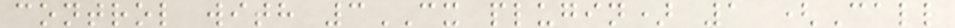control with 3CX plugin) 1 (Call
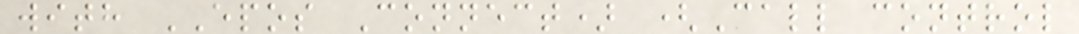with EPOS Connect) (Call control
